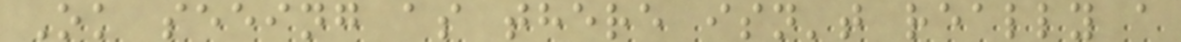Ok seeing as there isn't really a
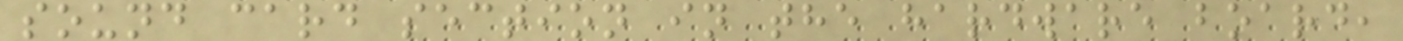sound card section in the hardware board,
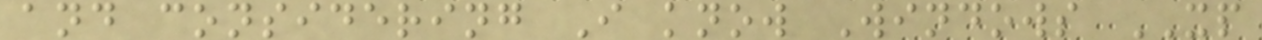and considering I know Windows XP
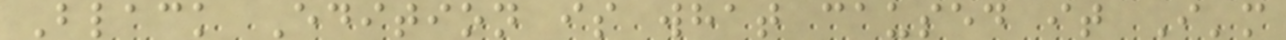Black Edition is what caused it I'm
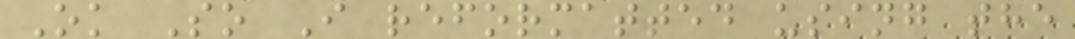Ok So I reformatted using the
